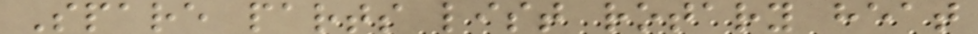Spare parts list rotary heat
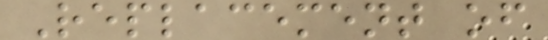Replacement of
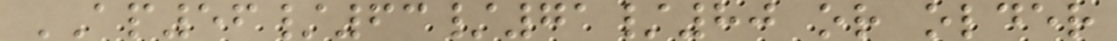AP56/63/71/80 or older
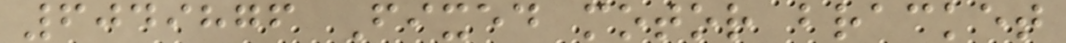6049876 Fixed motor bracket
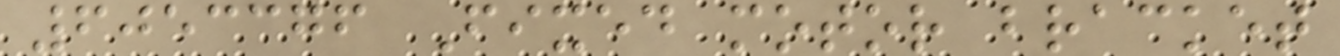6053376 Fixed motor bracket
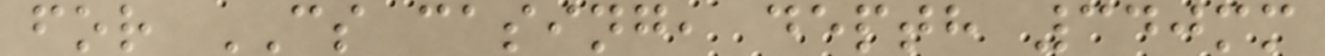for CS casing, depth 340mm
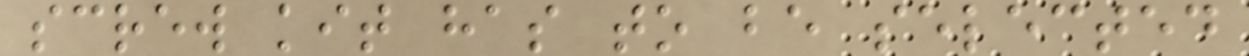screw kit has to be selected
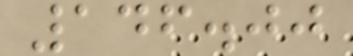146.00
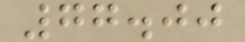77.00
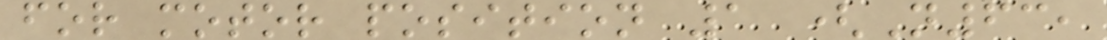for motor position 1 (N63,
